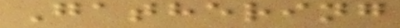Gathering
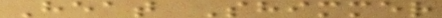Heat Shimmer
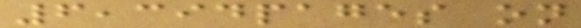6,394pages on
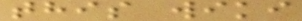this wiki
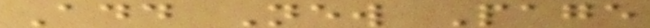Add New Page
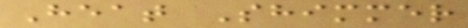Heat Shimmer
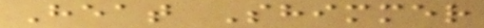Heat Shimmer
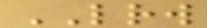LRW
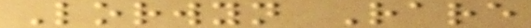Lorwyn Rare
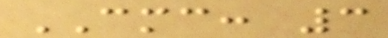CMC: 3
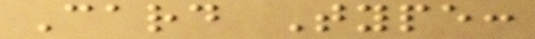Card Type:
